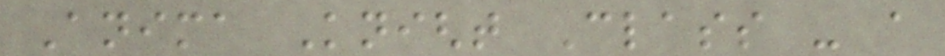Anima Knight Class - a
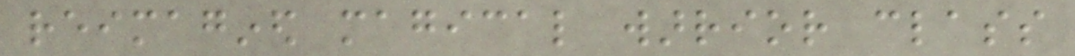reimagined magical warrior class
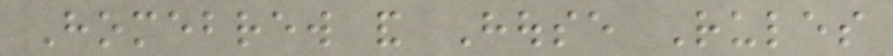Homebrew and House Rules
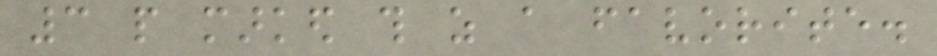3 people marked this as a favorite.
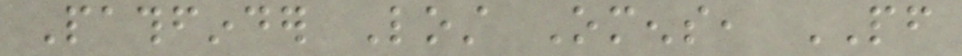Pathfinder Lost Omens, PF
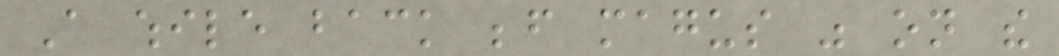A while back before magus was on the
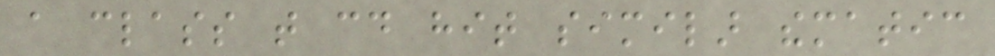a class that could hit similar thematic
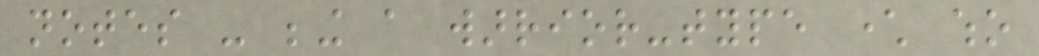notes - being a warrior-type character who
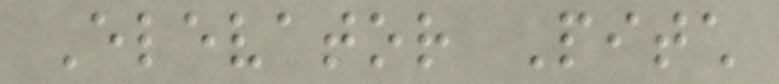Elevator Pitch
